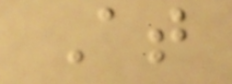At
